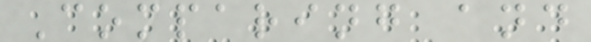Comparing and
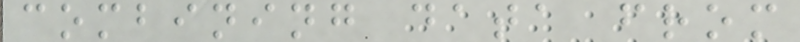combining data from
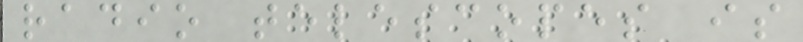radio telescopes is
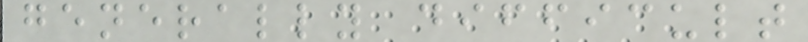generally difficult
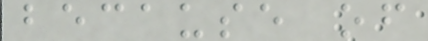because of
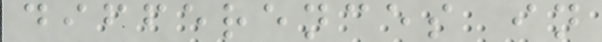differences in
